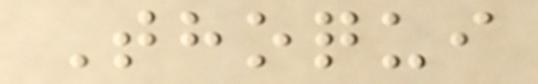Thoqui
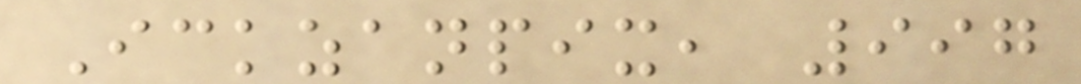Ickzanpix, 997
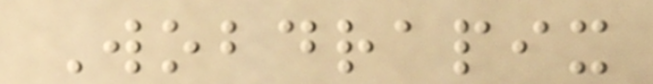Wobdrapix
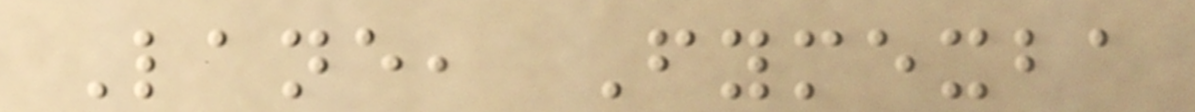Lane, Fymexba
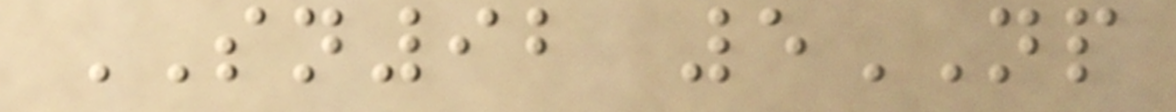SN92 5NP
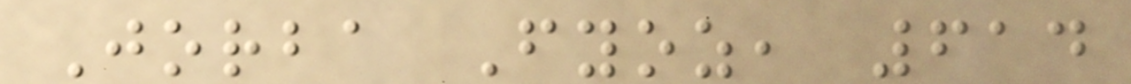Jorba Fyoz, 614
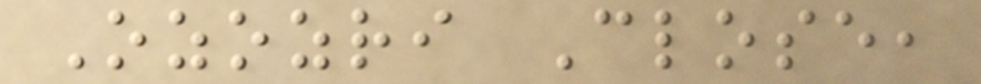Ozozri Close,
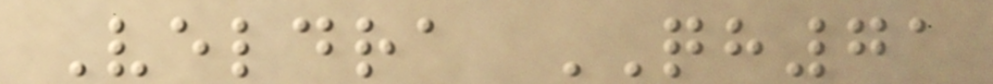Veldra QH71
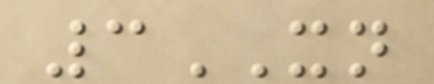3XN
